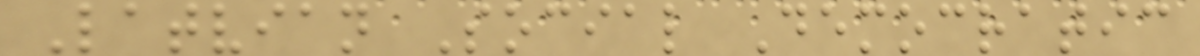Latvian Social Democratic
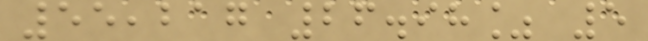55,217 26.98% 5
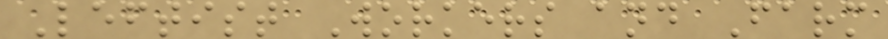Leftist Workers and Farm
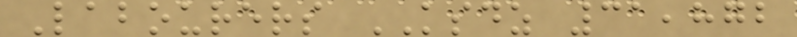Labourers KSDZ 31,872
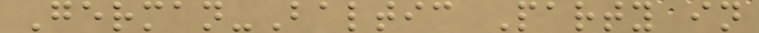German-Baltic Party in
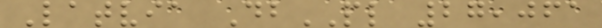Latvia DbPL 27,061
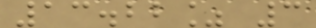13.22% 3
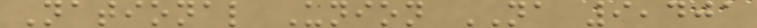National Union NA 9,401
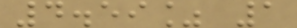4.59% 1
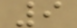9
